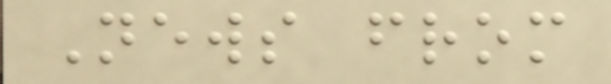News from
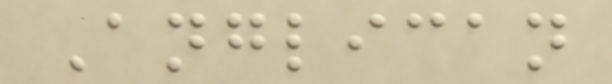Anglican
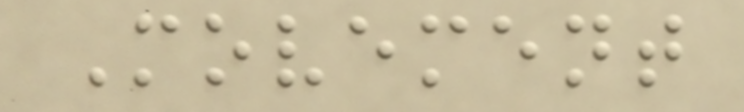Movement
